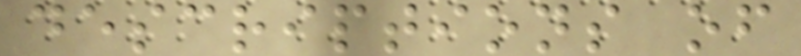descriptions of
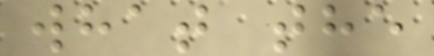what the
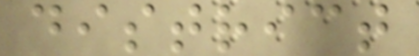district
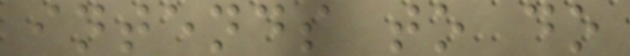intends to do
